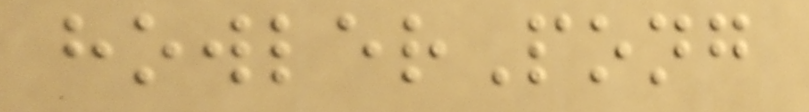howlerPong
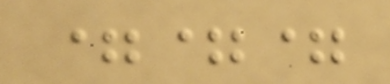===
